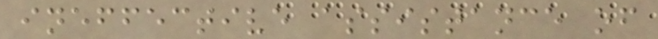ineffective assistance of
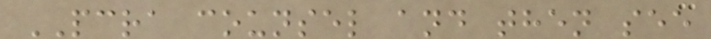PCRA counsel and then see
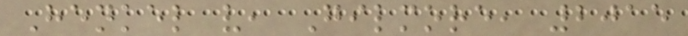Henkel v, Gilmore, 2015
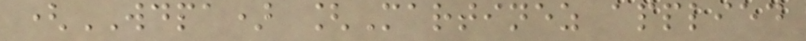(WDPA) [Martinez applied
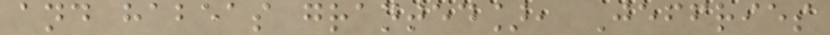and habeas granted], Jeffries
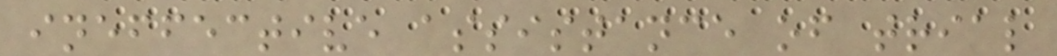ineffective assistance of trial
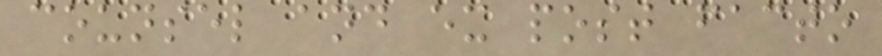counsel and ex post facto
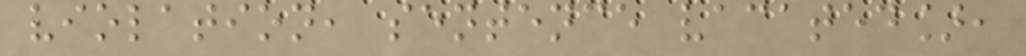violation, sentence vacated],
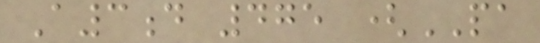A3d 475 (PA
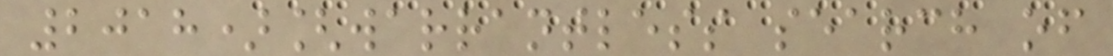2018)[warrantless search of
